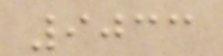9033
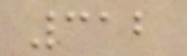312
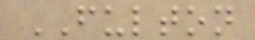FULTON
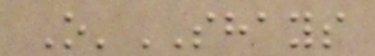O'SHAYS
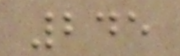245
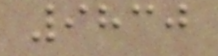9830
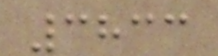3833
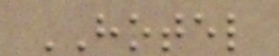HOTEL
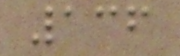136
